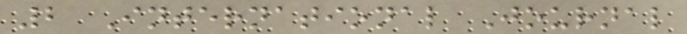2 International Journal
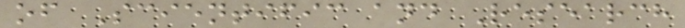of Scientific and Research
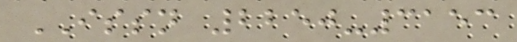ISSN 2250-3153
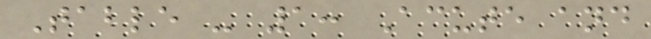Table - 1: Acute and
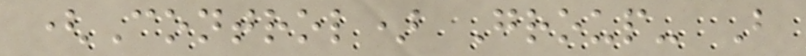(Control) Group- B
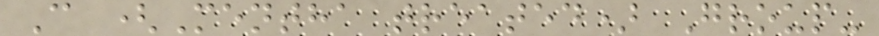C (Mentha treated) Group-
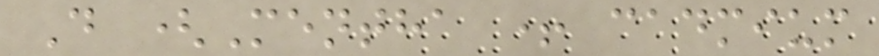D (Mentha + cadmium
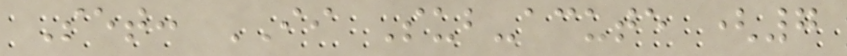Set: II Sub-acute (7
